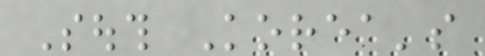South Korea's
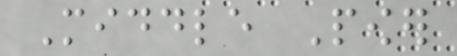Middle Power
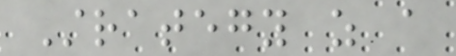Strategy as a
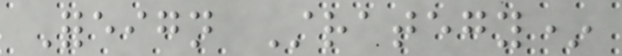Foreign Strategy*
